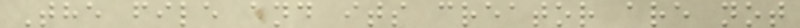The file and its creator are not
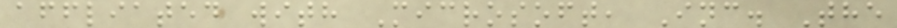affliated with Microsoft, Inc. The
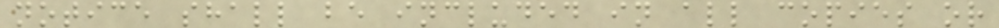notice shall be included in all copies or
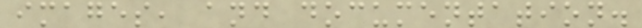images, and documentation.
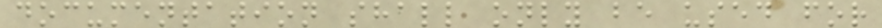documentation shall only be used for
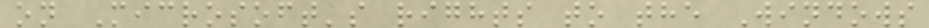on Microsoft's rights to the Windows
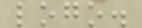logo.
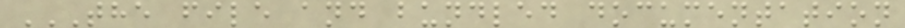THE FILE AND BUNDLED DOCUMENTATION
